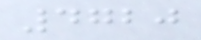4720
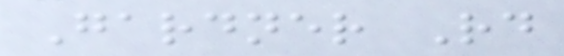Gardner Rd
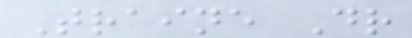Traine Dr
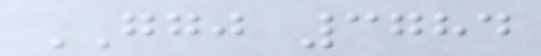GGJ 3784
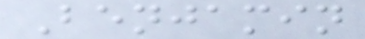Benjamin
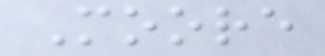Moore
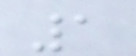1
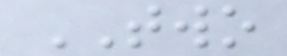TWO
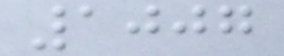1007
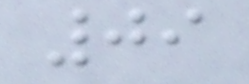09
